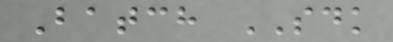Batch SDK
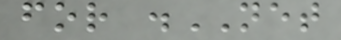for .NET
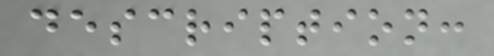description:
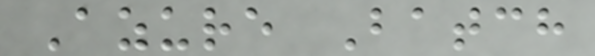Azure Batch
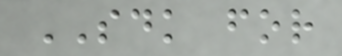SDK for
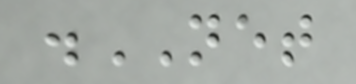.NET
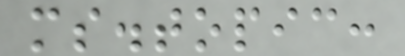ms.topic:
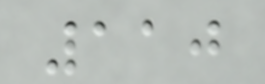110
